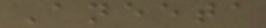Aneeta
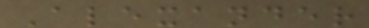Alexander
